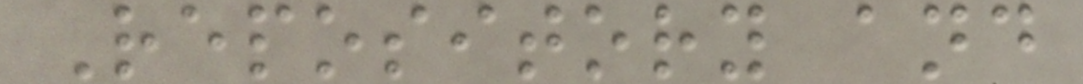Repository and
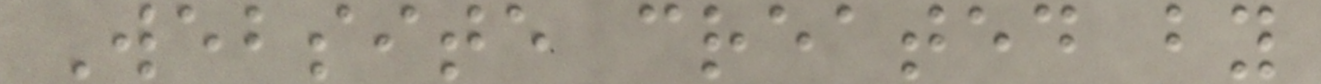Website created by
